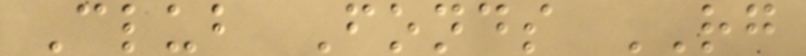Club Fonds RG
